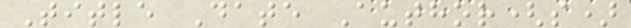Title Date Author(s)
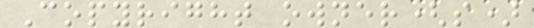Copyright owner(s)
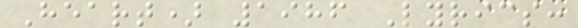Heart) 1986 Lyrics:
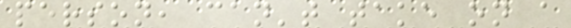person, can't take on a
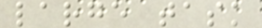large task
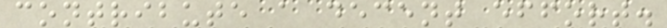contribute a decent effort.
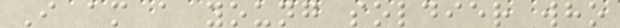I am a young soldier who
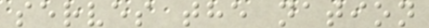serves the nation
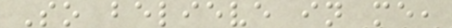So believe in me,
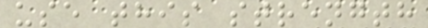use this strength
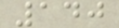140
